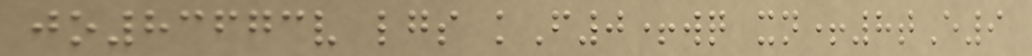jo83673v lgs kF0+wq xn+8tE9
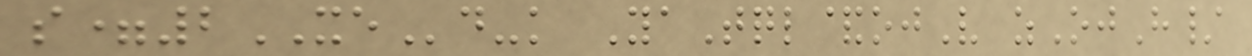s=2XEd-k YaTql&ojV zOjH/
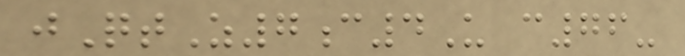jQtZ7c4U c76-
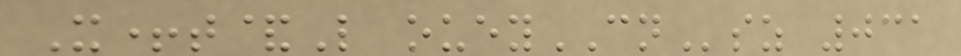X+t&L oueyCNsz 031
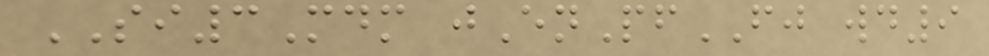SI3Mdm jEnPfFJ wd9
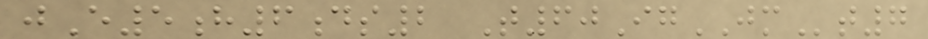jE5h6ds2 T60IgJMt7
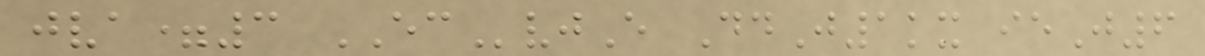jva=3 ECvjE DdJ1kx ieJ6
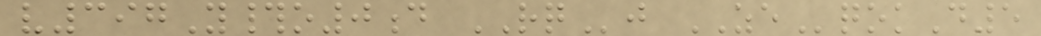v397Y#o0d RQj ZEqokD5
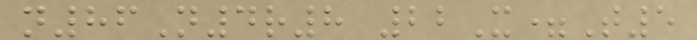n86N4r8 22X=T5
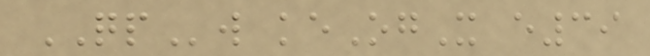QPw keOgX e39
